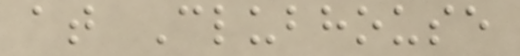at Clubhouse
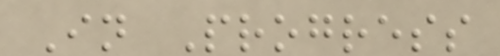In Progress
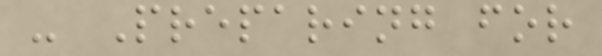- Preparing for
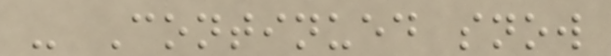- Continued snow
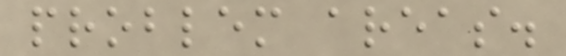problem areas.
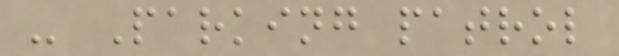- Parking patrol
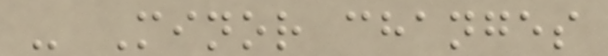- Minor changes
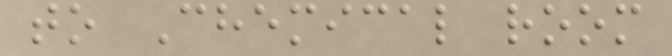to Chemical room
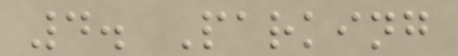4. Parking
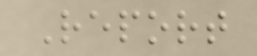Report
